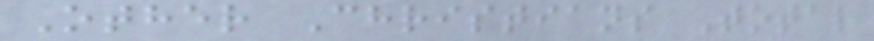Other Christians Total
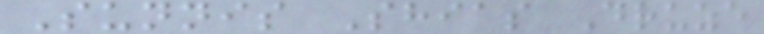Sunnis Shias Druze
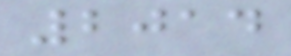2014
